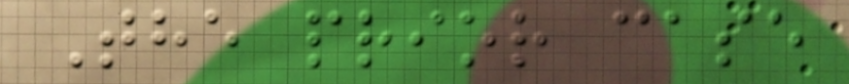The prior case
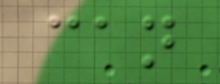can
